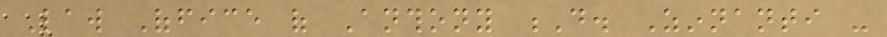Law Office of Anthony D. Zinnanti -
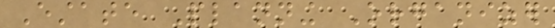Estate Planning Organizer
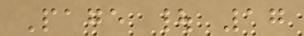Page | 17
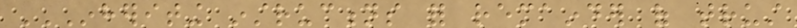INHERITING INSTRUCTIONS FOR REMAINDER OF TRUST
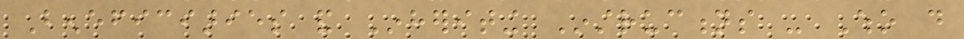Beneficiaries and Inheriting Instructions - Who do
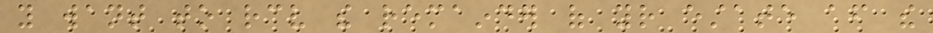you want to receive the remainder of your estate after the
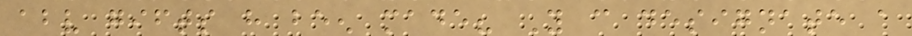above gifts have been made? You can designate a
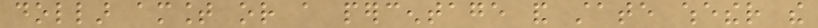dollar amount or a percentage and state whether the
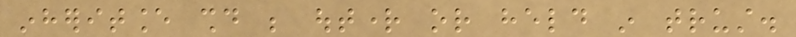inheritance should be outright or held in trust.
